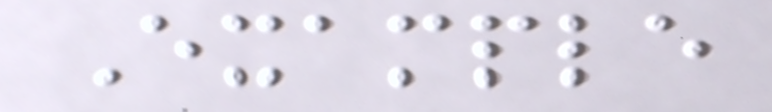Example
